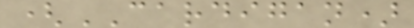(CARDIGAN)
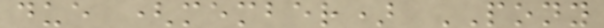due (member) PONY
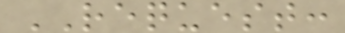REQUEST:
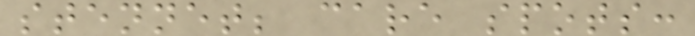stennet; care spots:
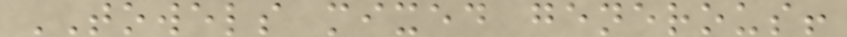TOWELS mixed generous!
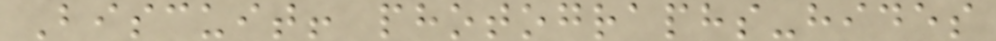Biscuit! photographs-hides
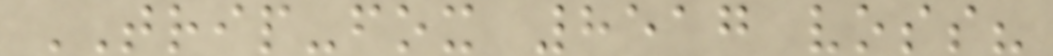TRIP-fox 8517 voss?
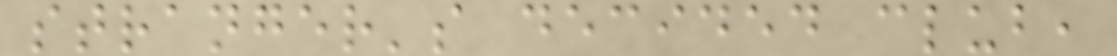stranger's decided club,
